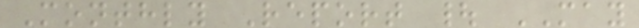Monthly Report | MAY
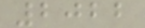2022
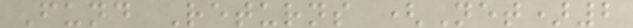Fund Returns (Net)2
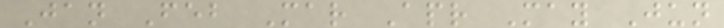Jan Feb Mar Apr May Jun
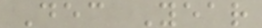Dec Year
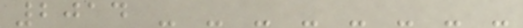2014 - - - - - - - -
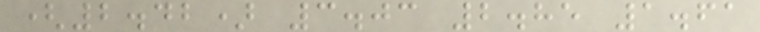(2.42) 3.03 2.85 1.61
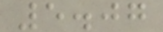5.07
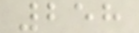258
